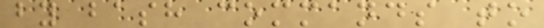by bash commands to
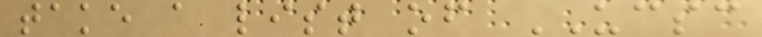take a list of UCSC
